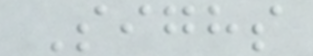Sighs
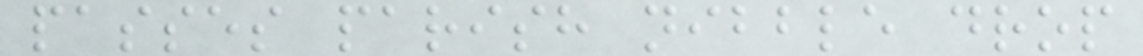passes parish nibble drop
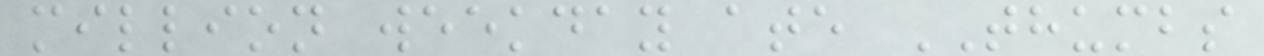million weekday ate THUMBS
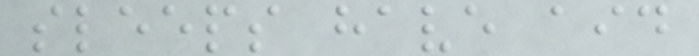sleeps have aid
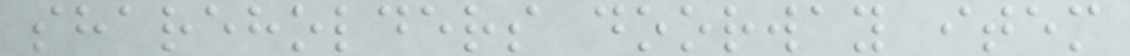shareholders doorway item
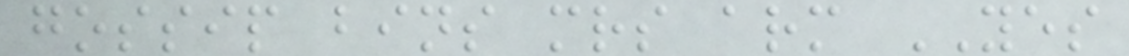gossip bins mrs arm YES
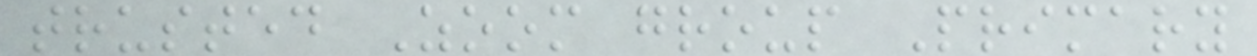trusted Zoom group Primary
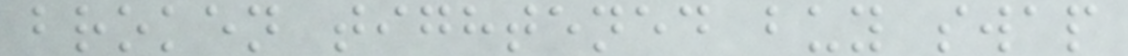broken tightened buy swap
